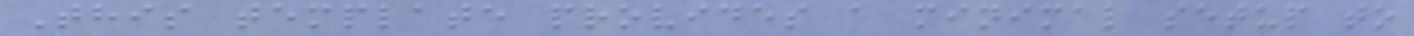This template provides a minimal setup to
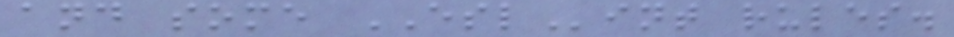and some ESLint rules.
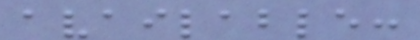available:
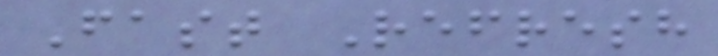Fast Refresh
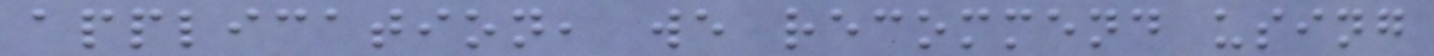application, we recommend using
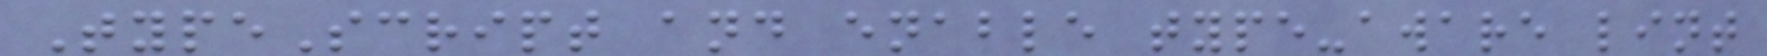TypeScript and enable type-aware lint
